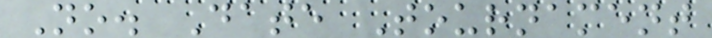No. Date Tournament
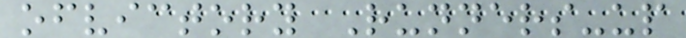ofvictory Runners-up
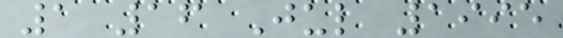1 16 Jul 1995
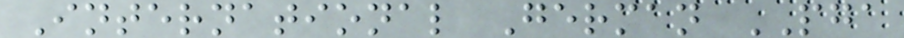International German PGA
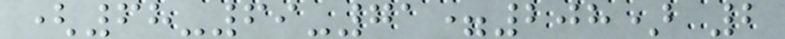(68-69-71=208) 2
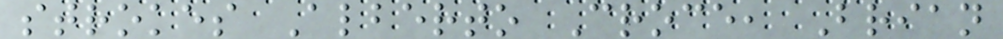strokes Alberto Croce, Brian
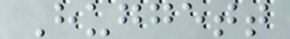Huggett
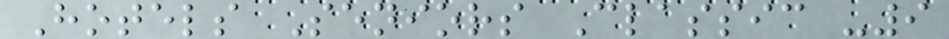Hotels Seniors Classic -9
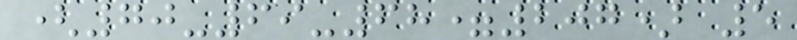(70-69-68=207) 5
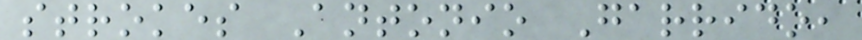strokes Antonio Garrido,
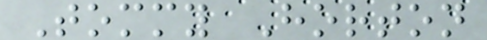Tommy Horton
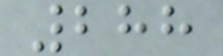288
